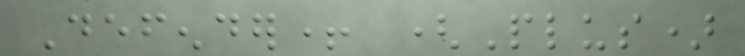Defender+ (Plus)
